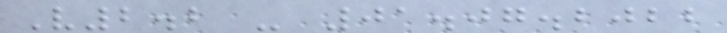V2.2 - 01.07.2022
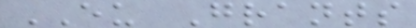EU Grants
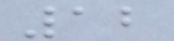12
